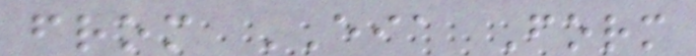from EIA Form
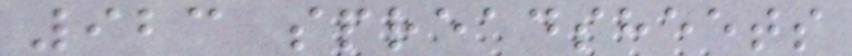923 spreadsheets
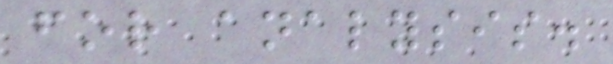for analysis.
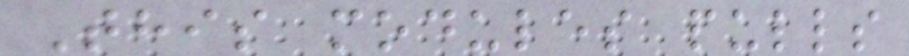This modules pulls
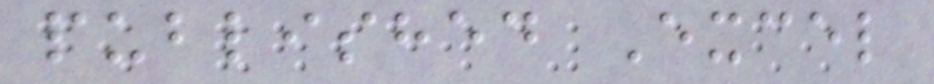published Excel
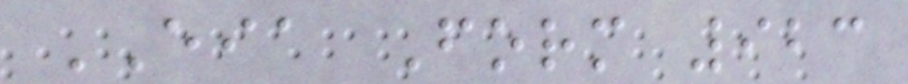EIA Form 923
